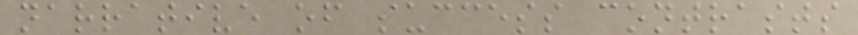narrative of success contrasts
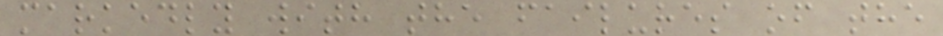markedly with the failures of the
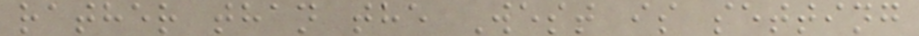rather than the West is setting
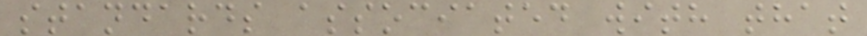standards associated with that
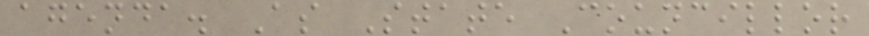agenda. As State Councillor
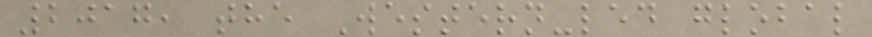2017, the Western-led global
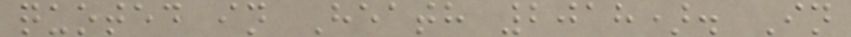quoted in Heath 2018). In
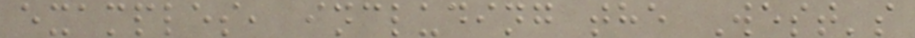examples, including the West's
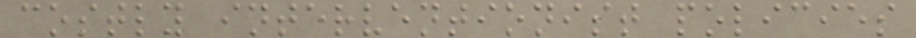costly interventionist policies
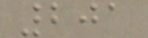201
